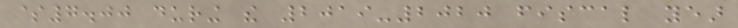$7.00 during the 2019-2020 fiscal year
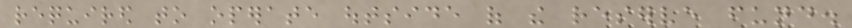required to operate outside of the reserve fund.
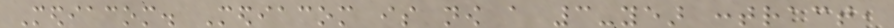Mediacom. Mediacom is now a 3-year contract,
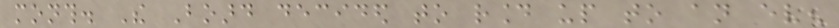month. The Board decided to round up to an even
